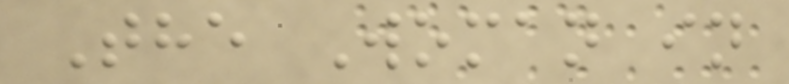The Woman in
